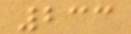233
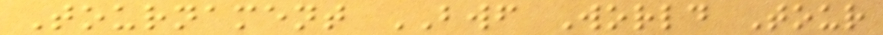Tournament BWF World Tour
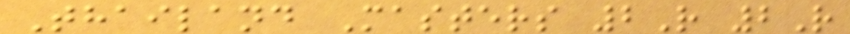Thailand Masters 2R 2R
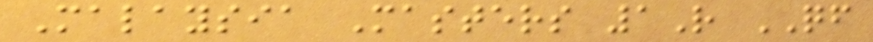Malaysia Masters 1R QF
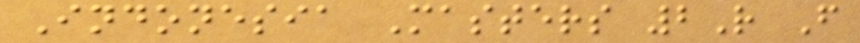Indonesia Masters 2R F
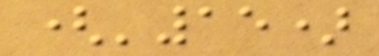('15)
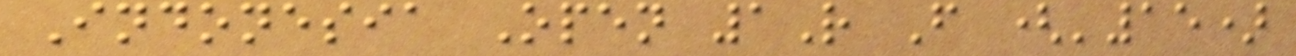Indonesia Open 1R F ('15)
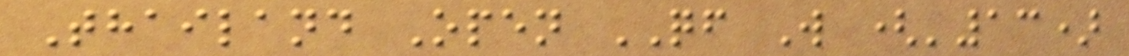Thailand Open QF W ('13)
